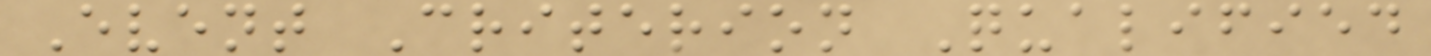Event Criterion Qualified
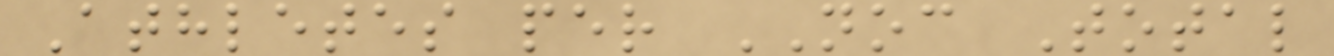Athletes per NOC Total
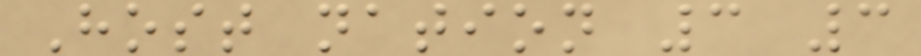Host nation 3 3
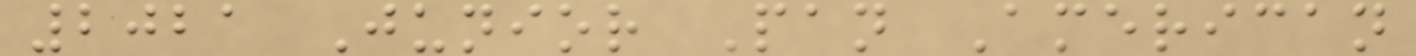2021 Junior Pan American
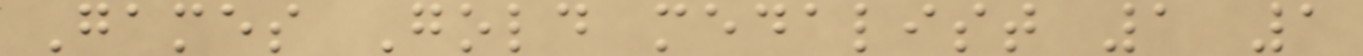Games Gold medalist 1 1
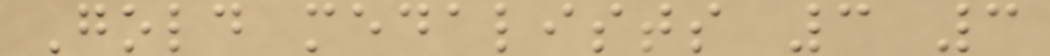Gold medalists 3 3
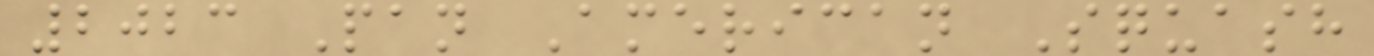2023 Pan American Squash
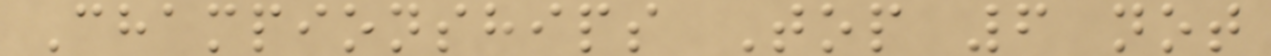Championships Top 6 not
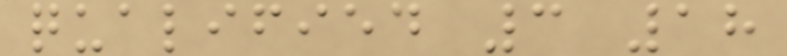qualified 3 18
